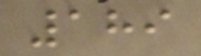189
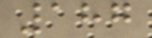187
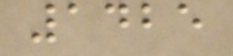1425
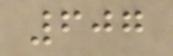607
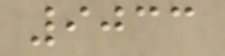9033
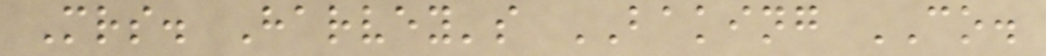Mrs. Harvey's BAKING CO.
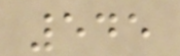545
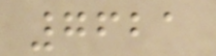7621
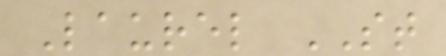Laurel ST
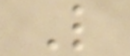L
